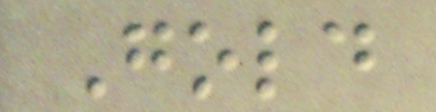Gold
